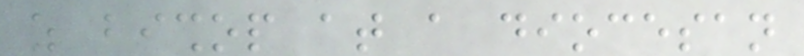as bishop at a diocesan
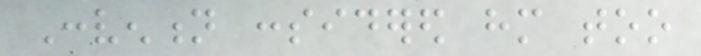Convention considered him too
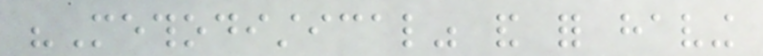"Methodistical" and for having
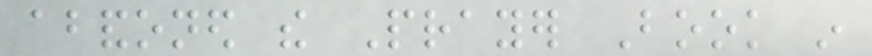abandoned the Prayer Book in
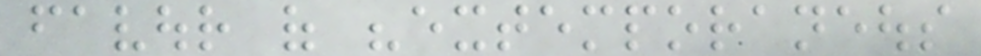favour of "extemporaneous
